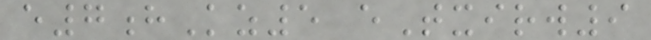e7hKz5 eTxirw9
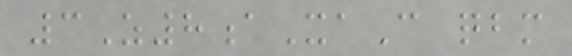3Z8aXaC qbm
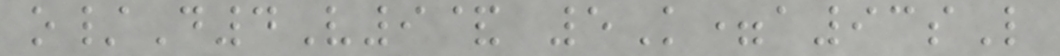o/D4V9& 5K=a93sL
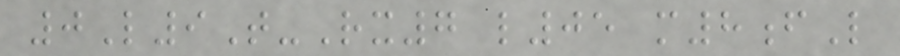0L9T-Rx7 l05 m8fL
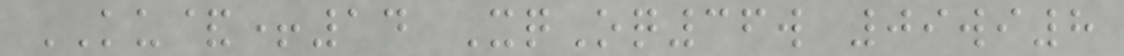KU&+14 XqOq36w 09wi8
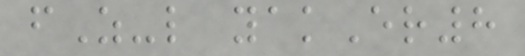fZ-l yakEr8
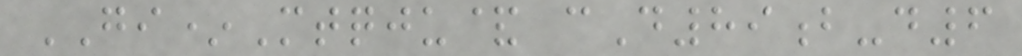GI*Mtqju& cD89b-d6
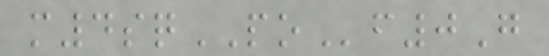m4sqPOf0G
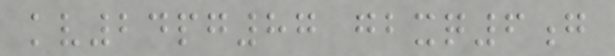kv24pg87 gbxq6g
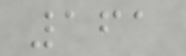161
